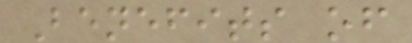Benefits of
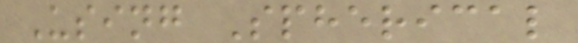Using Spherical
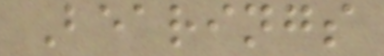Bearings
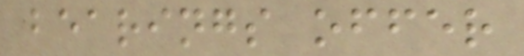bearings offer
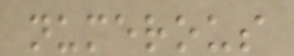numerous
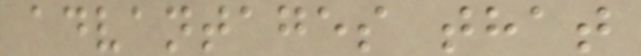advantages that
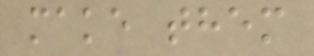make them
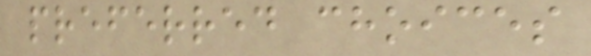preferred choices
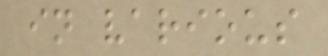in various
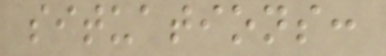situations:
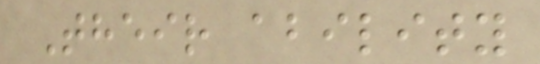Their ability
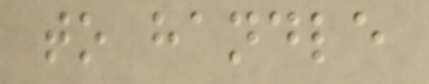to handle
